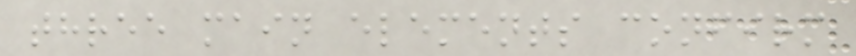three main elements confirm
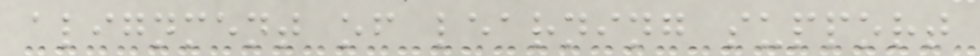alignment of learning support
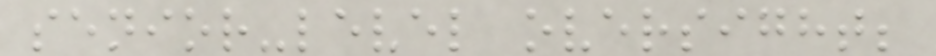senior-level oversight;
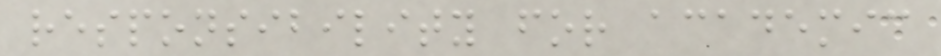responsibility for academic
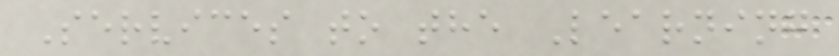Services to the Learning
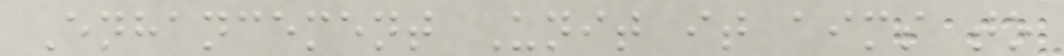Enhancement Unit it aims to
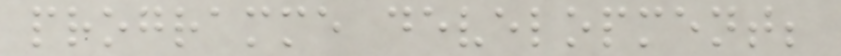programme development;
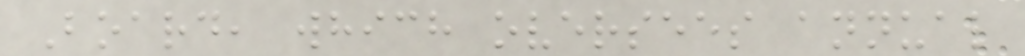Board, which oversees annual
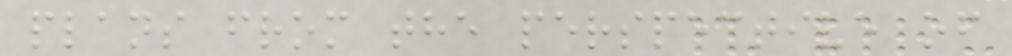plans from the perspective of
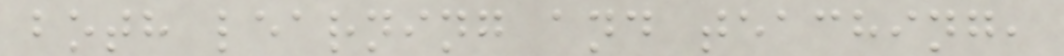both learning and teaching,
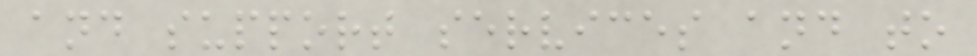and support services and to
